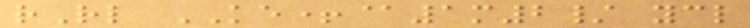rRl KE+@1m2/ ycl
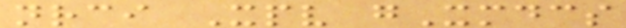nrci Xpv gXmdcs
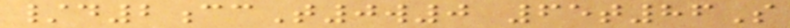/d2ccT0w0 65t86S
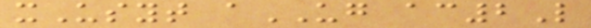xUsyt aUG ac2L
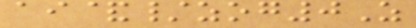ai&/zog0Z
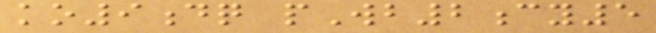ko9dq pWb2cy5
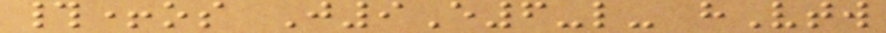#+os J9E6-l- hVtw
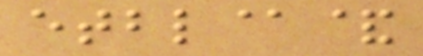etbl@&
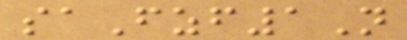saFzf1N
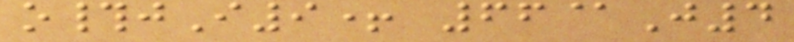o#jI9+ 66@J4
